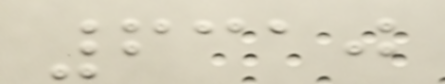6310
